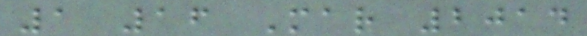1 16 Mar 2014
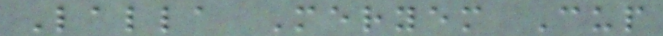Lalla Meryem Cup
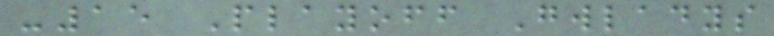-15 Playoff Gwladys
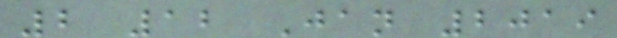2 12 Jan 2019
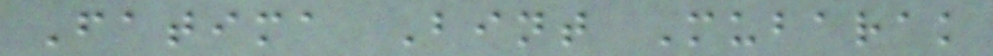Fatima Bint Mubarak
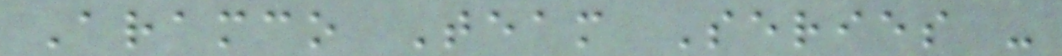Aramco Team Series -
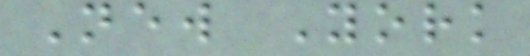New York
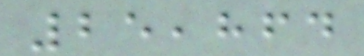25,864
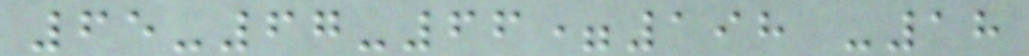65-67-66=198 -18
